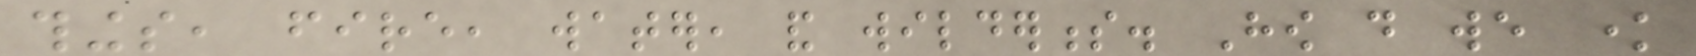things, fire, water, and wilderness. How do we know
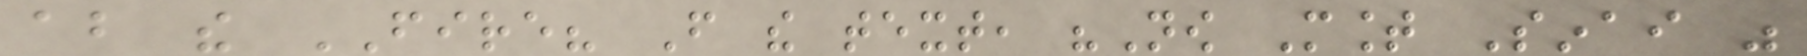about the FIRE? From the text, "Now Mount Sinai was
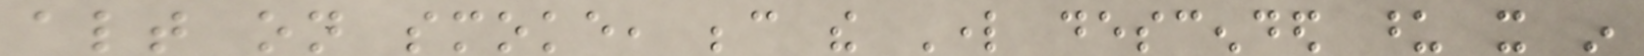altogether on smoke, because the Lord descended upon it in
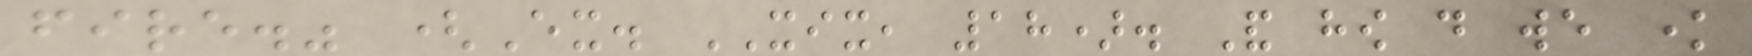fire." (Ex. XIX, 18). And how do we know
